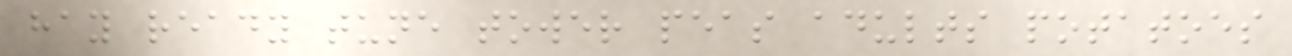hay ready tune tower peas adults potatoes
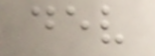dev
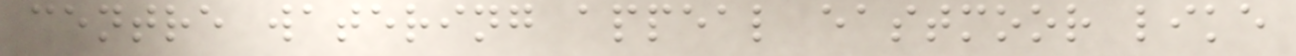centre watering appeal eastmoor like
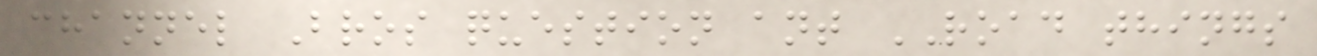channel Bros question ant ROAD things
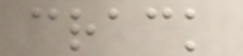crack
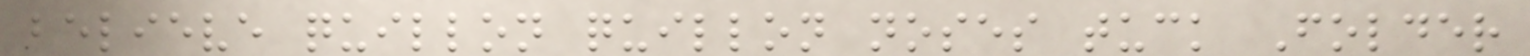believe quillon quillon noses tuck Folder
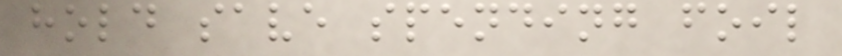hold save spending foil
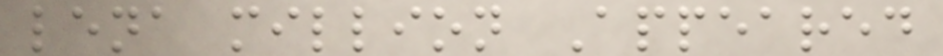lena million Appeared
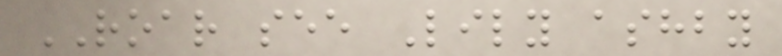ROAR see Lily ashby
